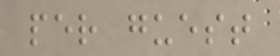per guest
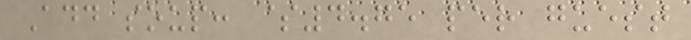Add soup: $4.75 per guest
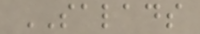SALADS
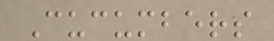Cucumbers
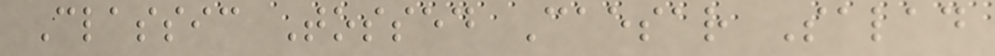Classic Tossed Caesar Salad
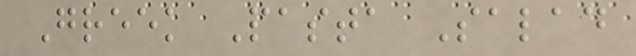Greek Pasta Salad
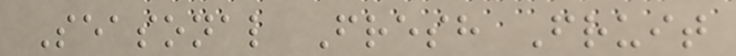Seasonal Fresh Fruit
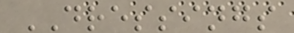DRESSINGS
